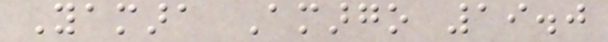Yamara Amargo 19.0
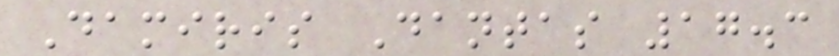Damiris Dantas 17.3
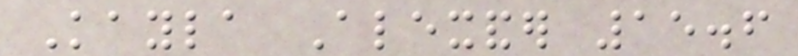Kayla Alexander 15.6
